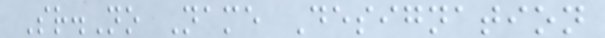Sr.No Name Designation
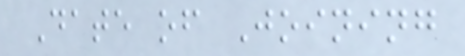Date of Joining
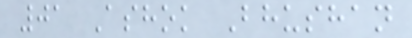01 Ashok Bhushan
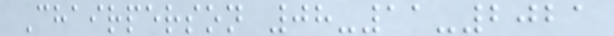Chairperson 08-11-2021
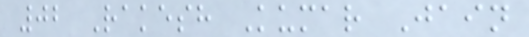02 Rakesh Kumar Jain
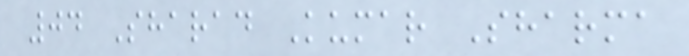04 Sharad Kumar Sharma
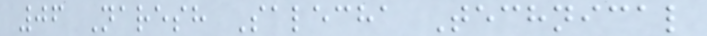06 Naresh Salecha Technical
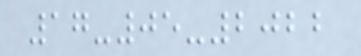17-05-2022
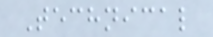Technical
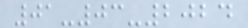01-03-2024
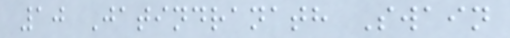10 Jatindranath Swain
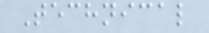Technical
